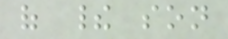of their son
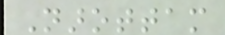Narottam
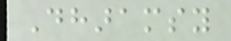Dharamsy
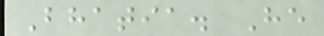Bhatia. He
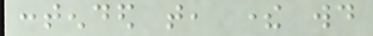contended that, there would
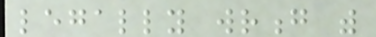legally wrong with
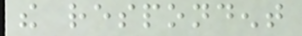the respondent
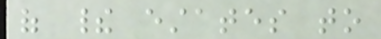of their estates to
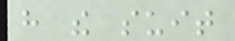have the suit
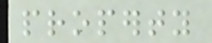property
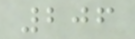206
